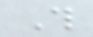This
